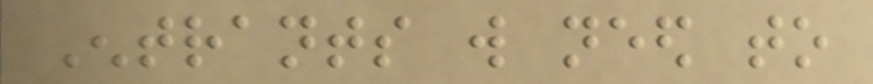Entrants will need to
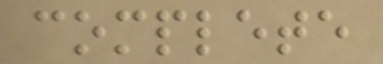complete
